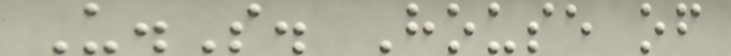U.S. House of
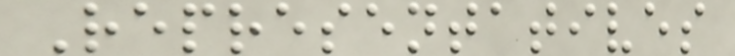Representatives
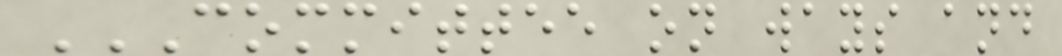COMMITTEE ON WAYS AND
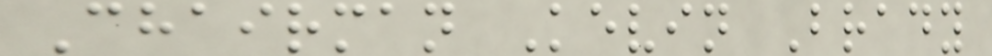Chairman Kevin Brady
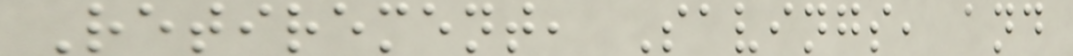Retirement, Savings, and
